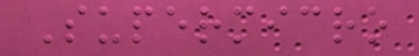Supermicro
